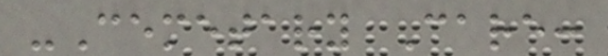-Cemetary Care:
